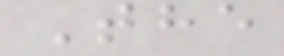The
